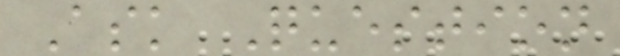Ask Question
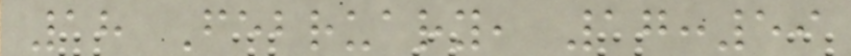18 February, 17:59
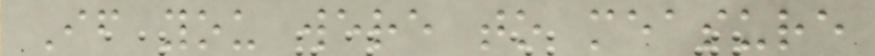If you were to measure
